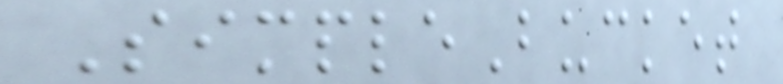SimpleBucket
